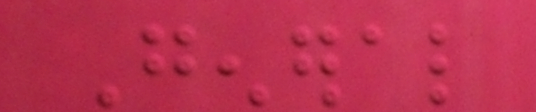General
